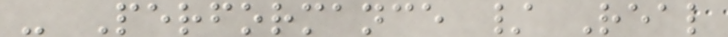- Performance / Real
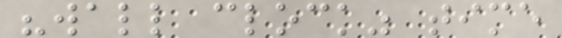"wall clock" time
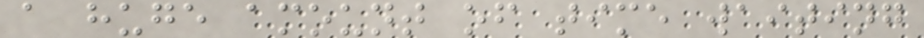a huge amount of time waiting
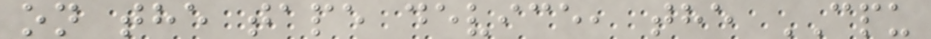on the tape device, the CPU
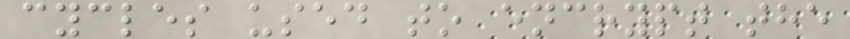cycles used to encrypt the
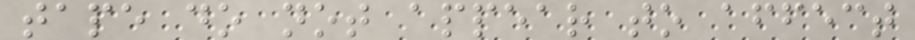tape do not appear to affect
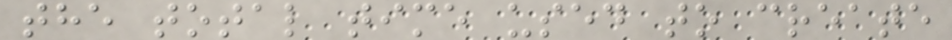the total time used to create
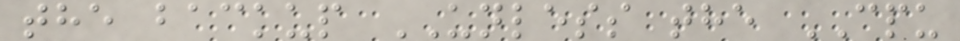the backup UNLESS the CPU
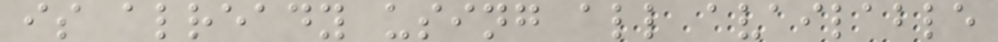is already using all available
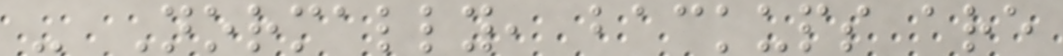- Normally, backups are
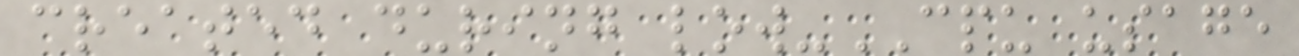created during low-CPU usage
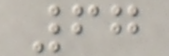67
